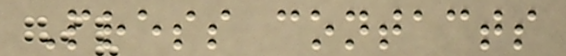Press contacts
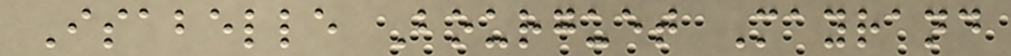Isabelle Bourguet Mayrand
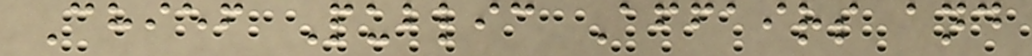Chief Public Affairs and
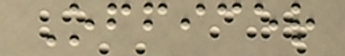Officer
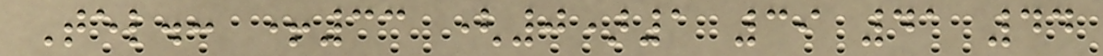Tel.: +33 (0)1 39 41 44
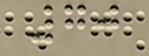70
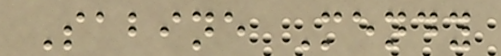Sabine Mendy
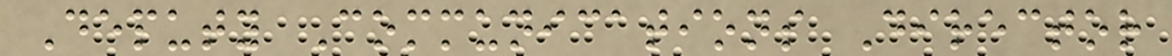Deputy Communications Director
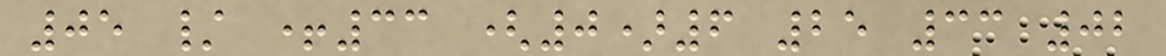05 / +33 (0)6 25 33 02
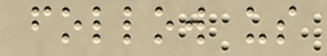follow us
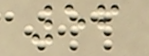56
